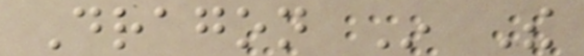Dragon In The
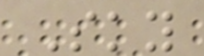Sky
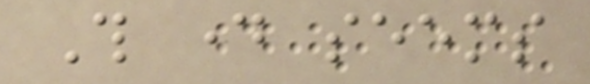This day seems
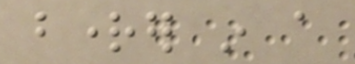brighter in a
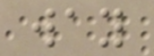way
